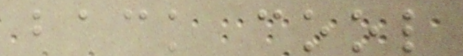back cool
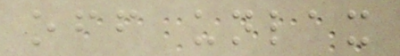off unlax
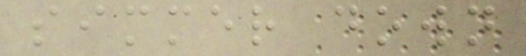simmer down
